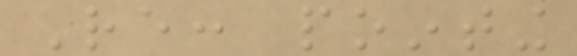Re: pointing
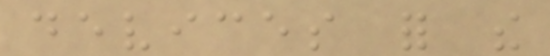devices for the
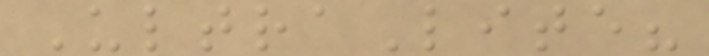UltraLite?
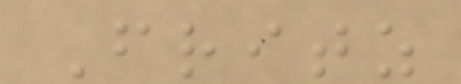Fritz
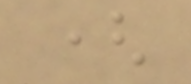(
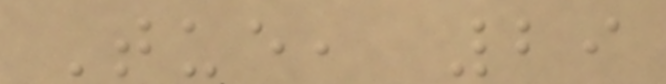Tue, 29
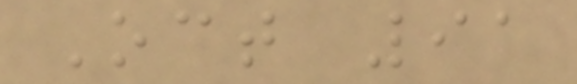Oct 91
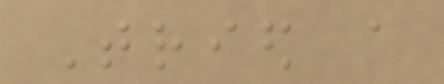Tried a
